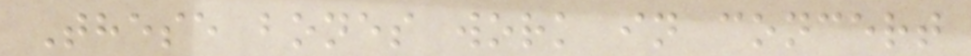These bones work in concert
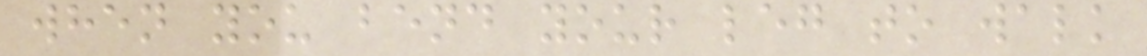when you bend your leg to walk
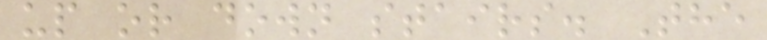up or down stairs. The
